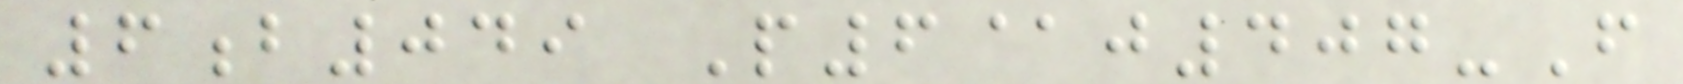6b049 P6@j407-F
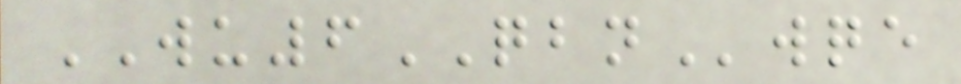WU6QBNwqe
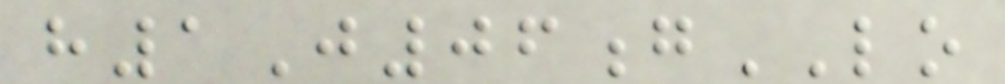h1J06gLO
